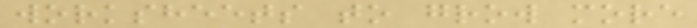worksheets to grow more
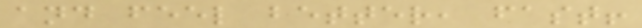and feel better, fast!
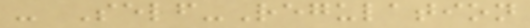- Self-Regulation
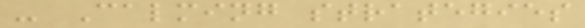- Calming strategies
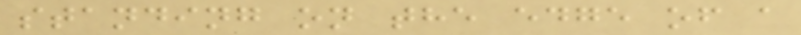standing on the edge of a
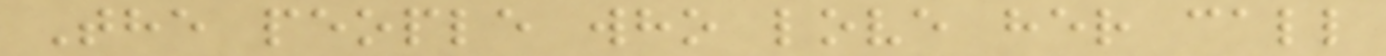The people who love her call
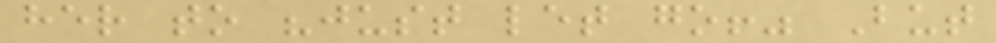her to "just let go!" But
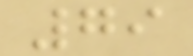79
